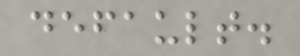default.
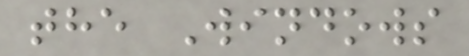the Windows
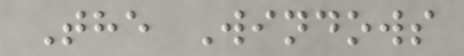The Windows
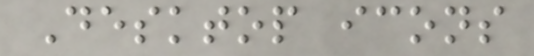Desktop icons
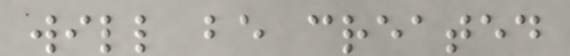will be created
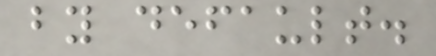by default.
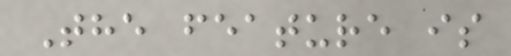The feature is
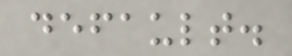default.
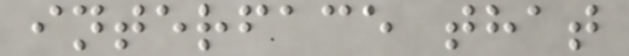interface that
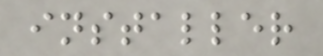installer
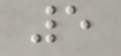5
